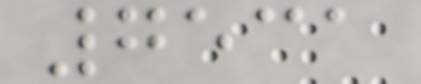7531
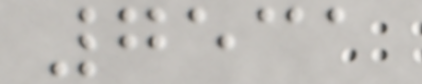7531
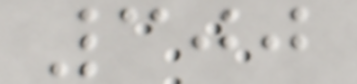300
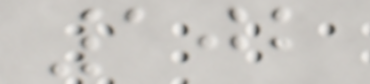102
